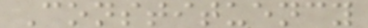Constituency
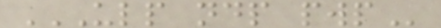ULP NDP PWP
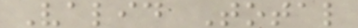Valid Total
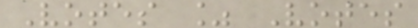Votes % Votes
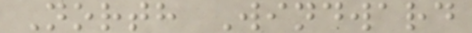North Windward
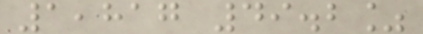1,817 49.2%
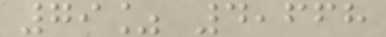79% 4,668
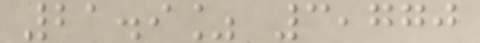21.9% 3,770
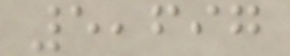5,697
